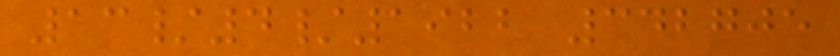13/4/1922 342705
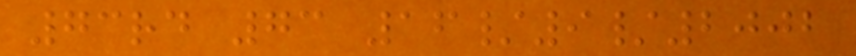73rd 73 16/9/2002
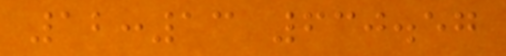12:13 630.57
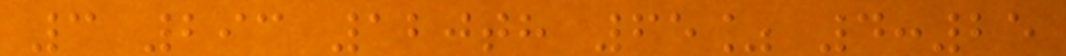3 293 120th 65% 4:25
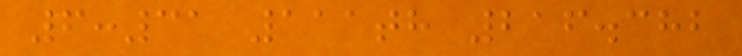6:31 111th 216.382
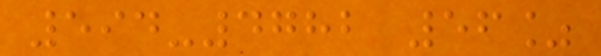594-4782 56%
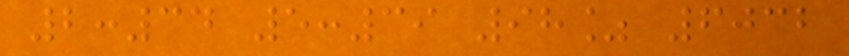2:34 5:39 98% 6032
